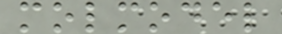molmodel
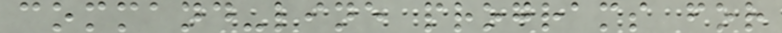command-line programs for
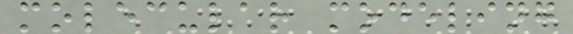molecular modeling
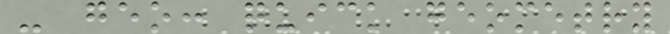- geo: quick geometry
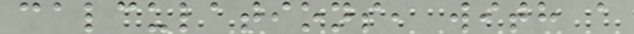calculations, with a
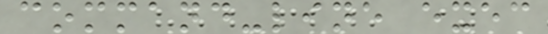command-line exec
